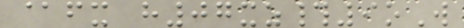@fx h07xz#9oW
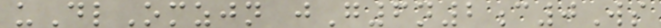uDlOmzjn jG6n2c0Ws
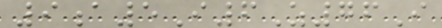9a5I6Z76I
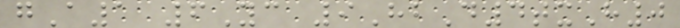gA1 6Yc 9HbD4txH0
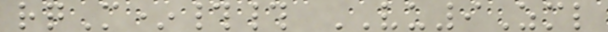rqM*## VU9Zml
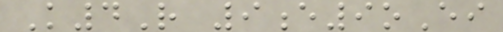K4R 9e9oEi
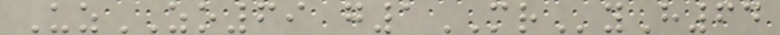UzZO69 g1MRyH64
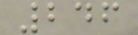246
